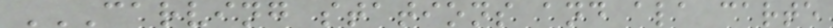CARVING STATIONS AND ALA CARTE
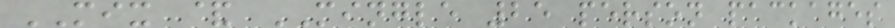MIX & MINGLE 25 person packages
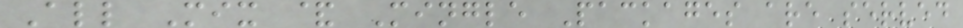All Mix & Mingle Packages are served
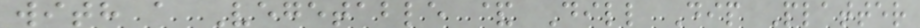with a Vegetable & Dill Dip Platter
